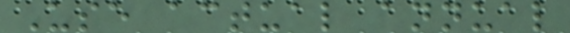Use actual annual
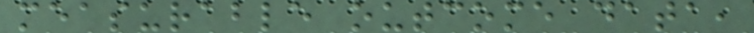measurable outcome data,
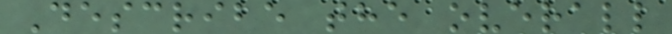Describe the overall
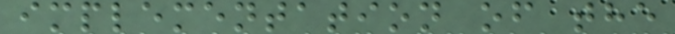implementation of the
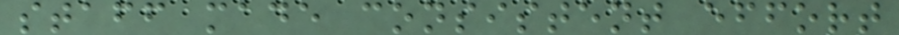staff made consistent effort
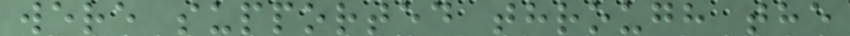were supported through the
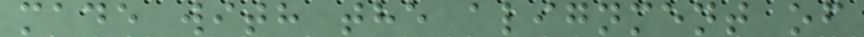made with the alignment of
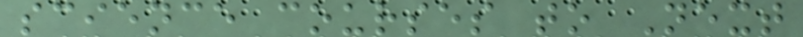science courses to Next
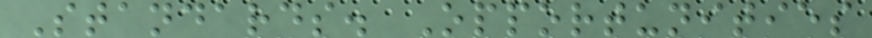Standards. Opportunities
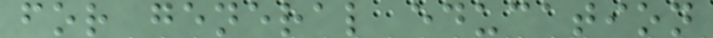for general education
